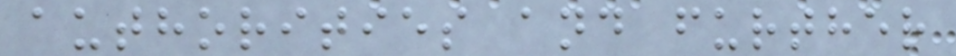authorities and further
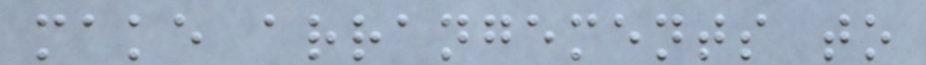make arrangements to
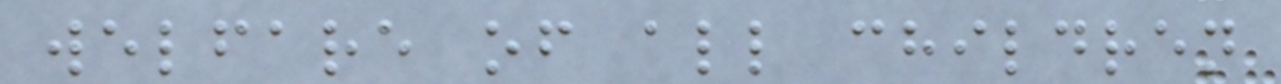welfare of all children
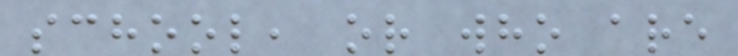school, or who are
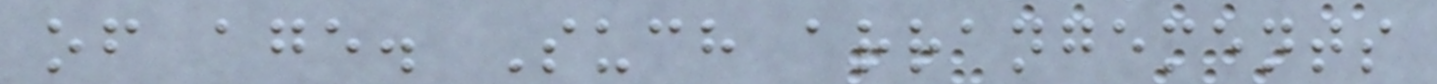of age. Such arrangements
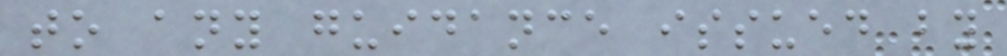to any guidance issued by
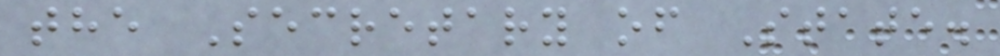the Secretary of State.
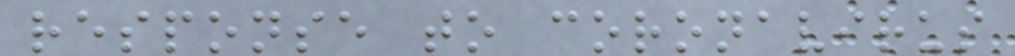response to coronavirus
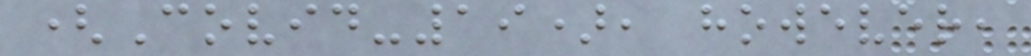(Covid-19), however,
